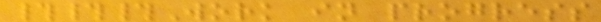###Work in progress
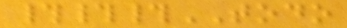###TODO
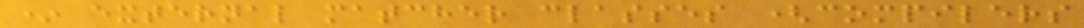* external matcher classes (compilers
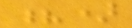?)
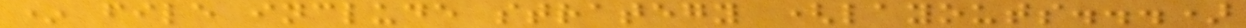* file include strategy (layouts...)
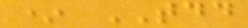* TDD
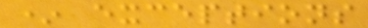* exceptions
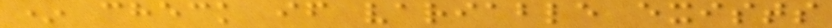* check if variable exists
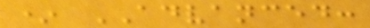* ADVANCED:
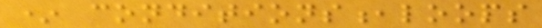* conditions,loops
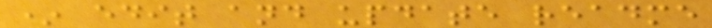* edit and update readme
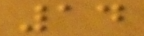14
